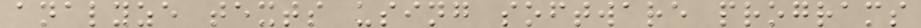analyze texts using software programs
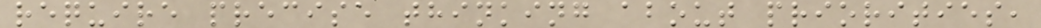require precise thinking about priorities,
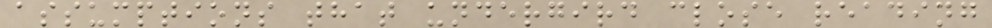assumptions that undergird close reading
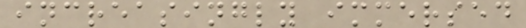increasingly immersed
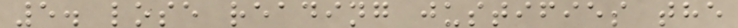5. lose reading justifies the
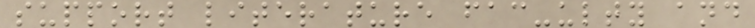support literature fac-ulty and
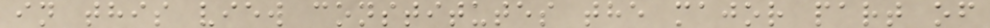in this view constitutes the major part of
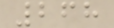268
